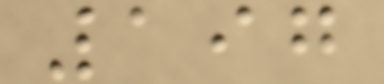197
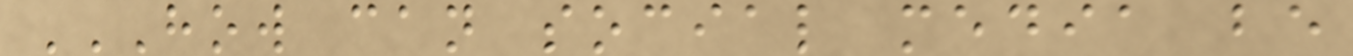HOW CAN SOCIAL MEDIA BE
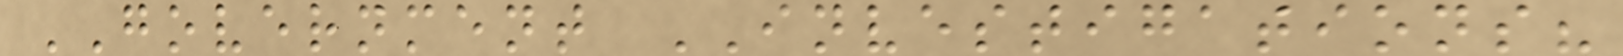GOVERNMENT INVESTIGATIONS?
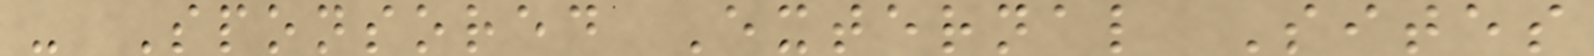- Sponsored External Sites
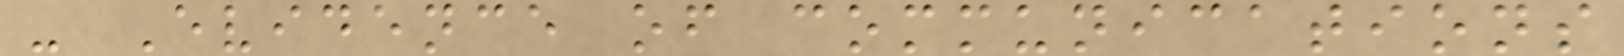- Evidence of communications
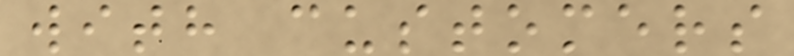with customers
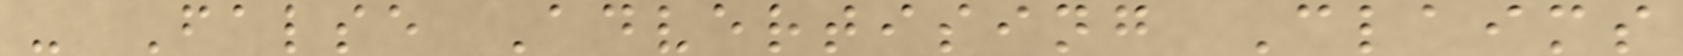- False Advertising Claims
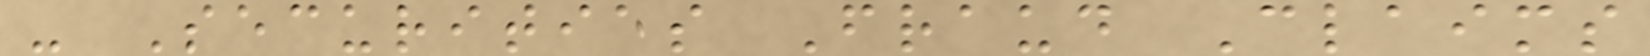- Securities Fraud Claims
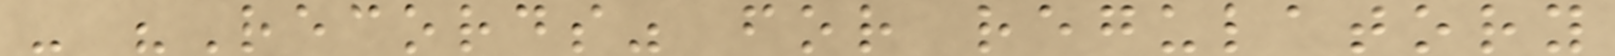- "Records" for regulatory
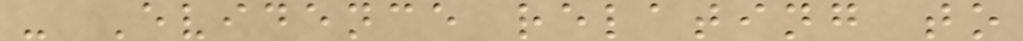- Evidence relating to
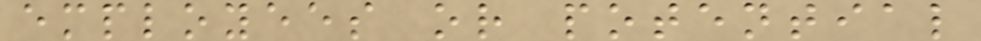employees or potential
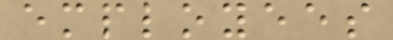employees
